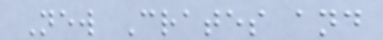New Crates and
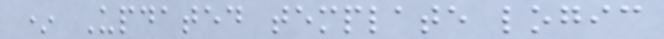* Updated template logic
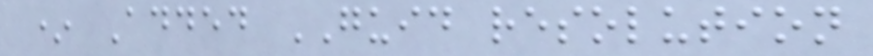* Added GUID resolution
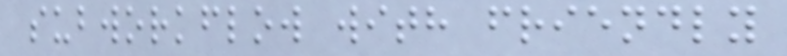subworkflow with friendly
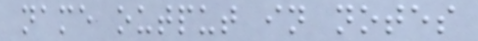name output in notes
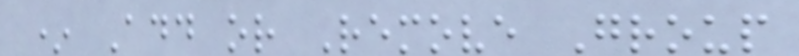* Add or Remove Group
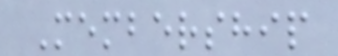Membership
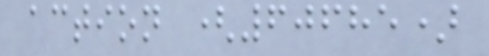action (60685)
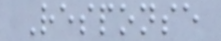Response
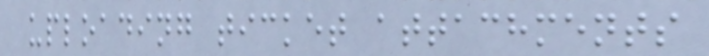uploading ticket attachments
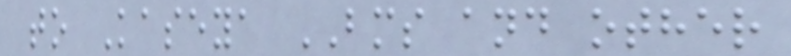to Kaseya BMS and other
